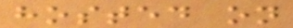hosted on
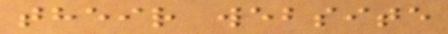their website
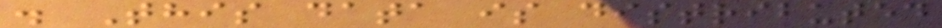. This data is distributed
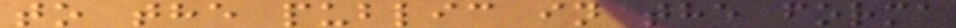to the public in the forma
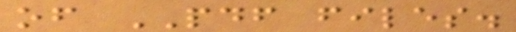of PDF files.
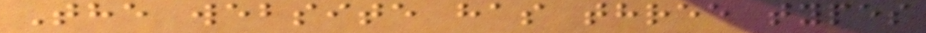The website has three types
